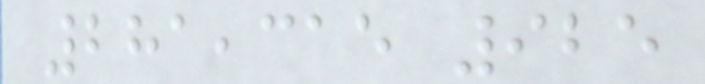281,315 925
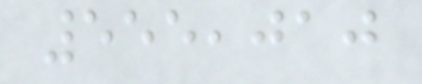555,010
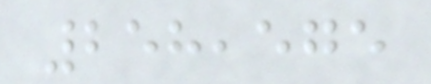258,575
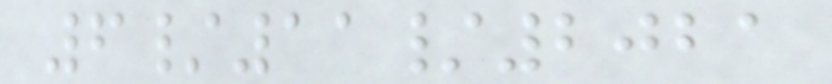6/11/2021
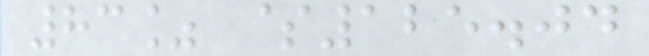83% $125.04
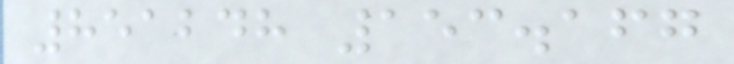851248 153.167
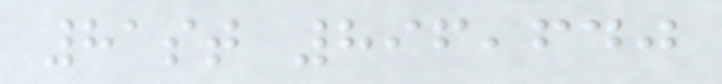81st 896,640
